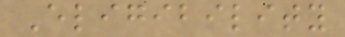Eligibility
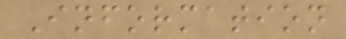Information
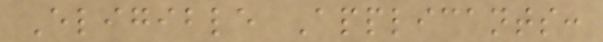Eligible Applicants:
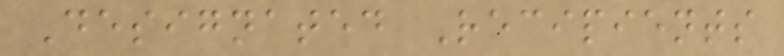Designated Recipients
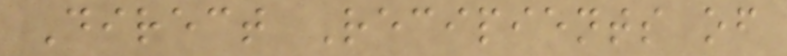Direct Recipients of
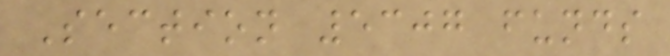Section 5307 funds
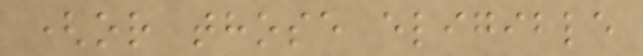(or those eligible
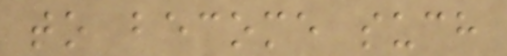to become such
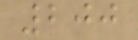200
